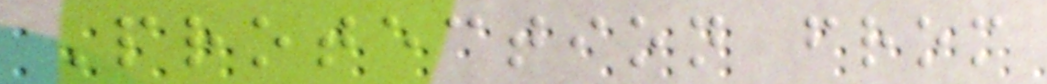Protection from
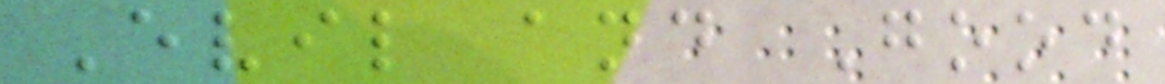Evil and Good
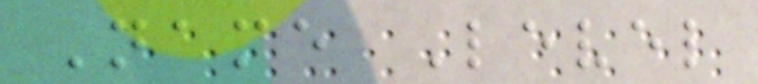Name Level
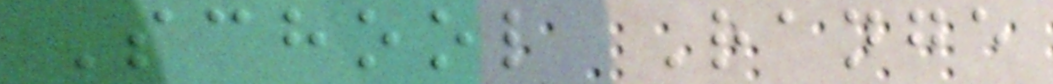School Range
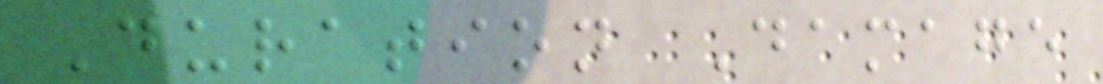Duration Damage
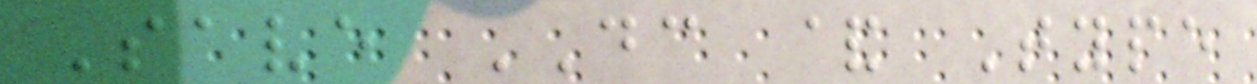Save DC & Type
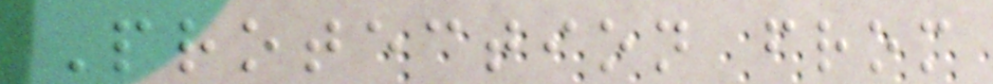Protection from
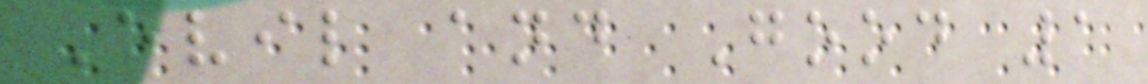Evil and Good 1
